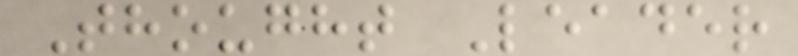Thought Leader
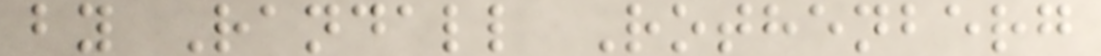by Randall Rothenberg
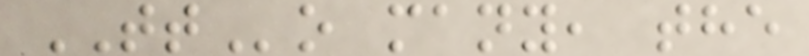TTo many, the
